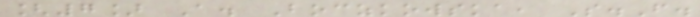[7] A. Boczkowska, S.F.
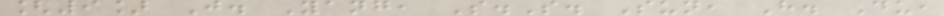[9] J. Yang, S.S. Sun, H. Du,
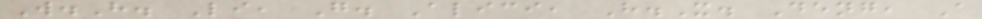W.H. Li, G. Alici, H.X. Deng, A
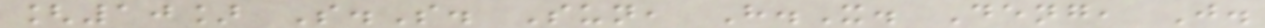[10] S.S. Sun, H.X. Deng, J.
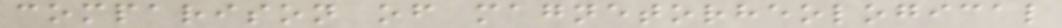comparison of magnetorheological
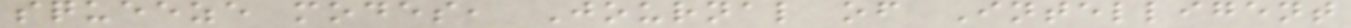squeeze modes, Journal of Intelligent
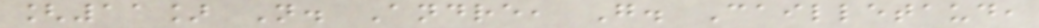[11] N. Andre, G. Cailletaud,
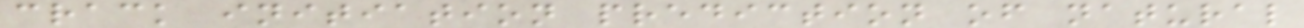crack initiation prediction of natural
